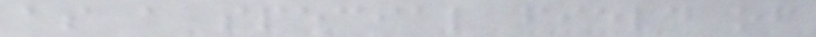as a special field of
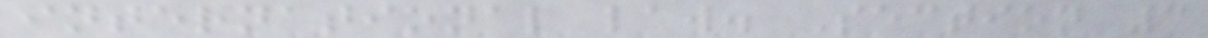international law. Section 3
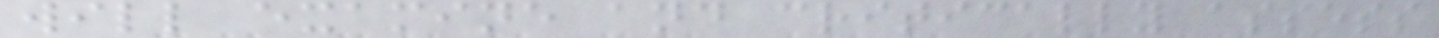will examine and critically assess
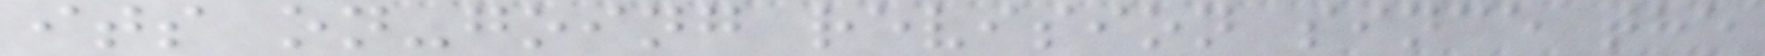its on-going revision since the
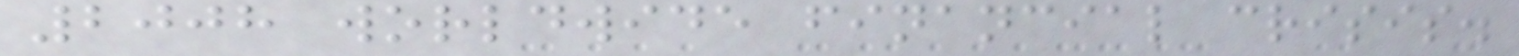2008 worldwide financial crisis.
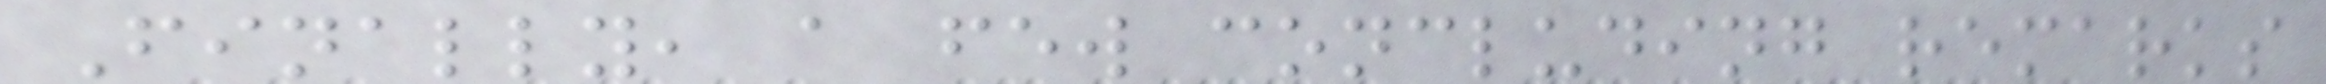Finally, a few concluding remarks
